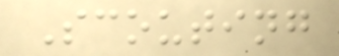Scouting
